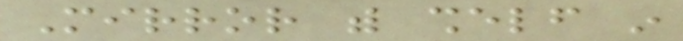Mirror with shelf in
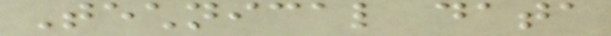Technical data
